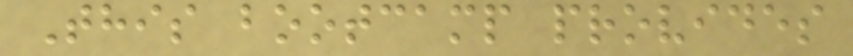This bootcamp provides
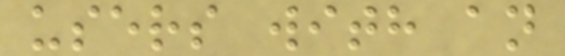users with an
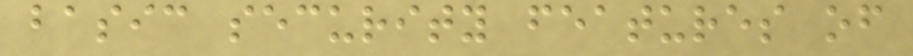basic security features of
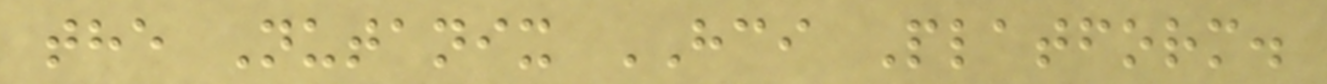the Nutanix HCI Platform.
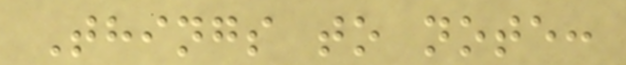Things to note:
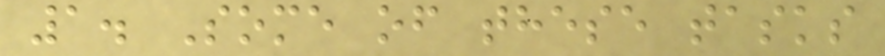1. Some of these tasks
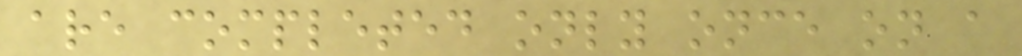are completed only once on a
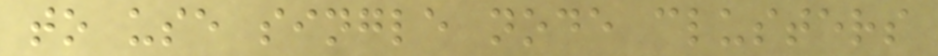to use single node clusters
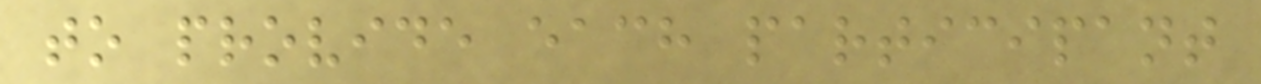to provide each participant
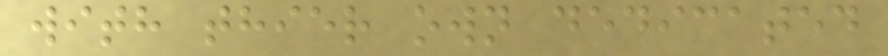with thier own dedicated
